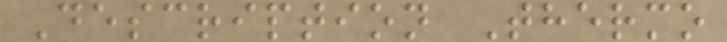Description Thermo
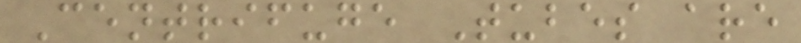Centrifuge Tubes are
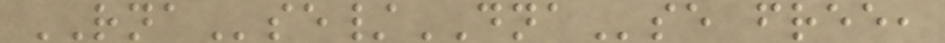RNAse/DNAse free,
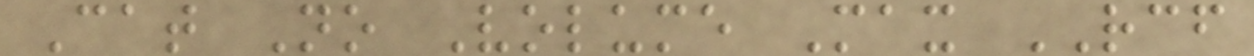Cat No Volume Max RCF
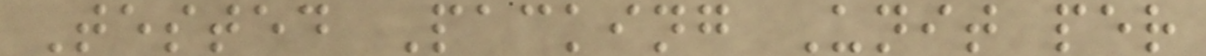Tested Packing Unit per
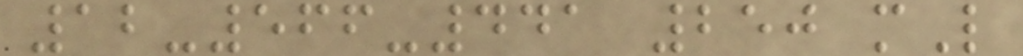12-566-441 250 mL
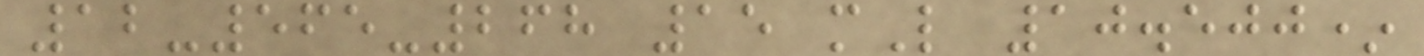12-565-268 15 mL 10.500*
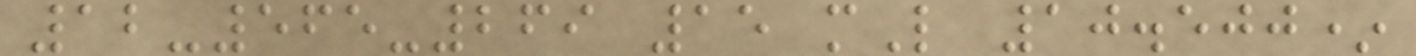12-565-269 15 mL 10.500*
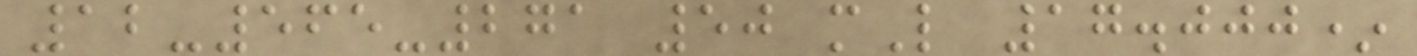12-565-271 50 mL 17.000*
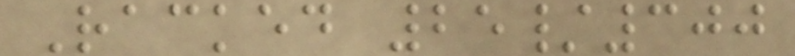Racked 25/300
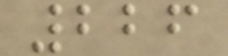226
